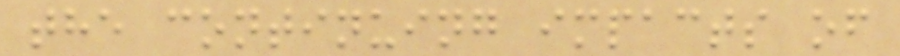the continuing impacts of
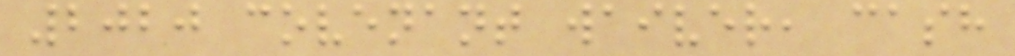2020 covenant waiver, cash
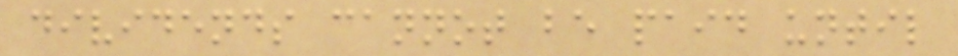dividends cannot be paid until
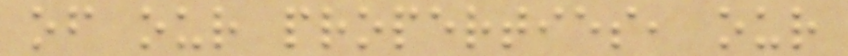of our properties, our
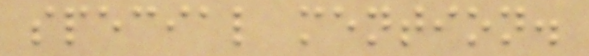special mention.
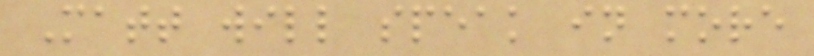Matt will speak in more
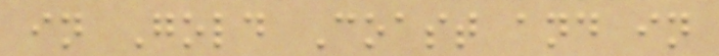in Gold Coast and in
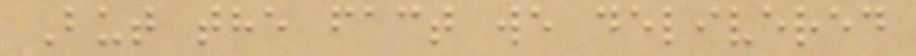But the fact we delivered
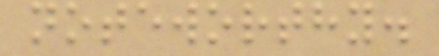noteworthy.
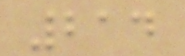214
